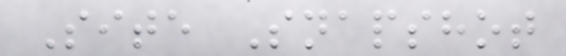Site Snapshot
